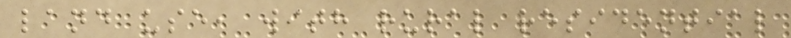land use, with rural residential
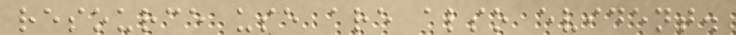resource use are also evident.
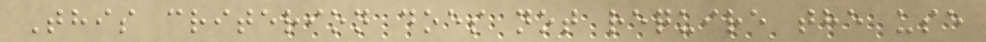This criterion does not require the use
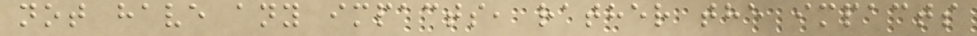not have any impacts, rather the impacts
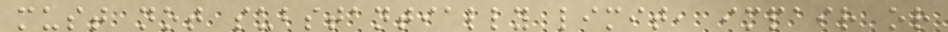must not substantially limit, impair or
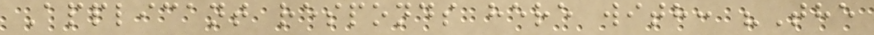Applicant responds here with: "The
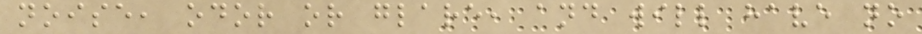noise, odor or glare, and will have no
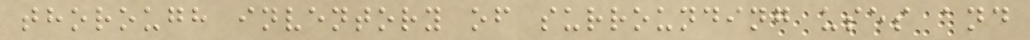thorough inventory of surrounding uses and
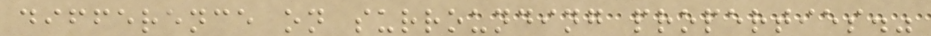difference on surrounding properties."
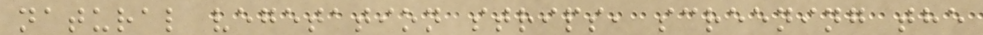natural vegetation strips, screening the
